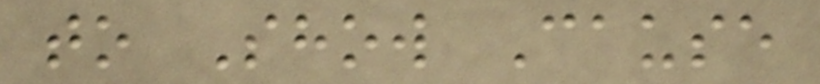to Show Cause
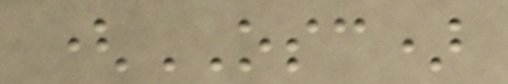(OSC)
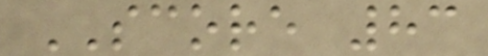SCORE 83
